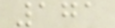171
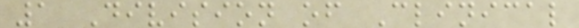1 Division of Clinical
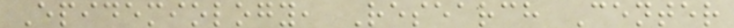Epidemiology, Research Center
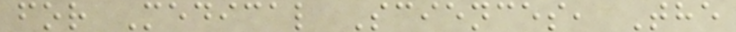for Medical Sciences, The
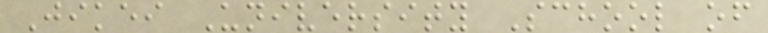Jikei University School of
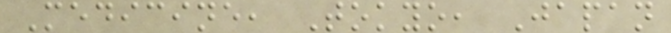Medicine, Tokyo, Japan
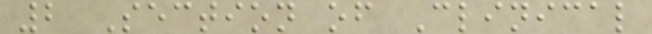2 Section of Clinical
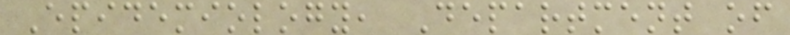Epidemiology, Department of
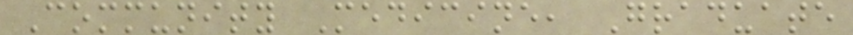Community Medicine, Graduate
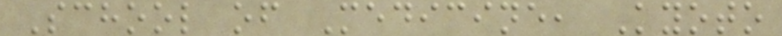School of Medicine, Kyoto
